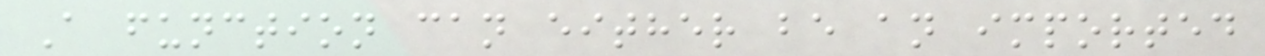A function can either be an imported
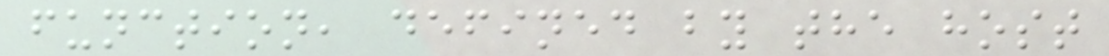function, defined by the host
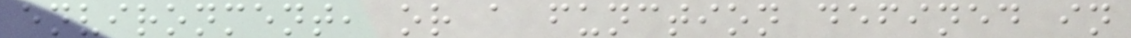environment, or a function defined in
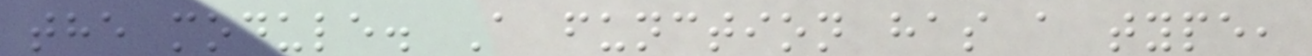the module. A function has a type,
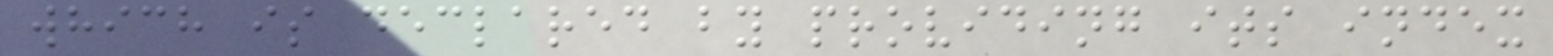which is declared by providing its index
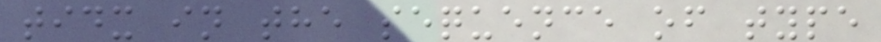tidx in the sequence of type
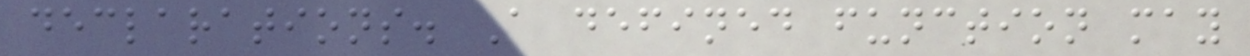declarations. A defined function may
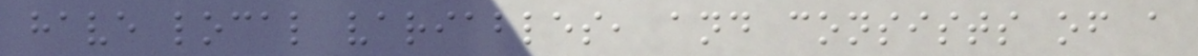have local variables, and consists of a
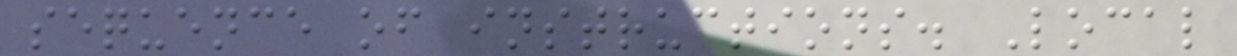sequence of instructions. Local
